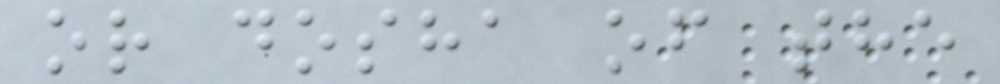or dosha of the
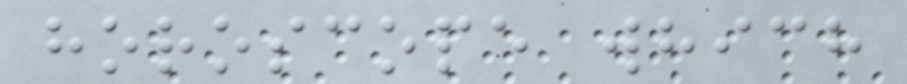horoscope which
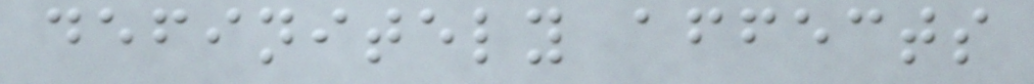definitely affects
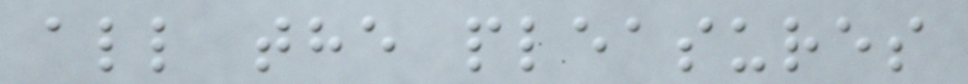all the pleasures
